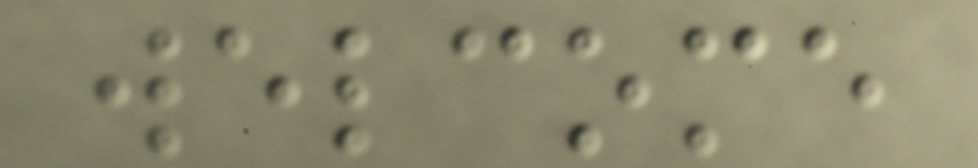welcome
